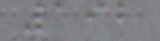192
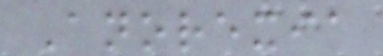Anorexia
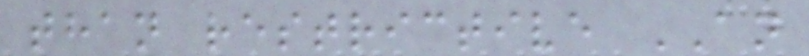than restrictive AN
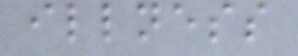illness
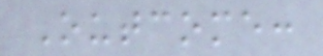Outcome:
